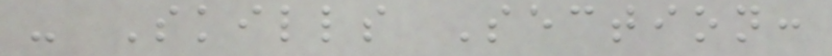- Skills Section:
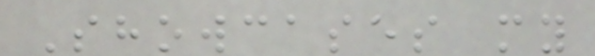Showcases my
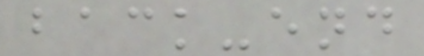back-end
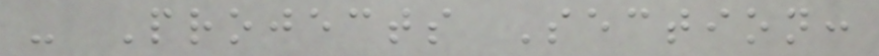- Projects Section:
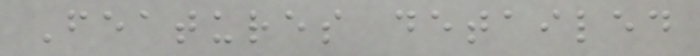Features detailed
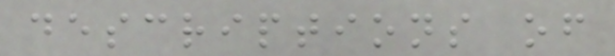descriptions of
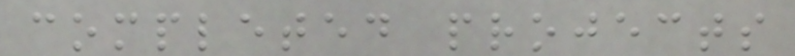completed projects
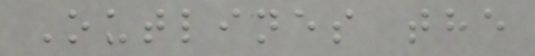Outlines the
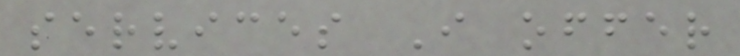services I offer
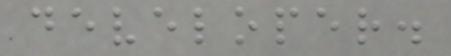developer.
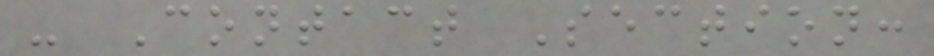- Contact Section:
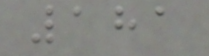181
